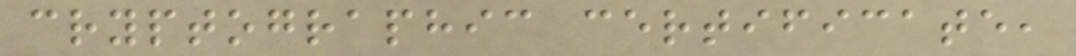cryptographic certificate,
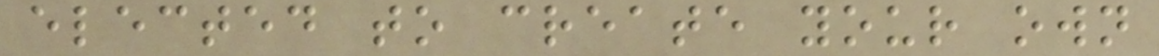elected to create your own
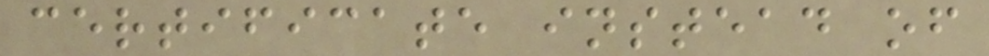certificate instead of
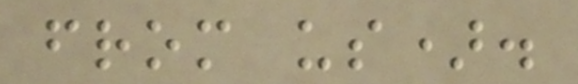from us).
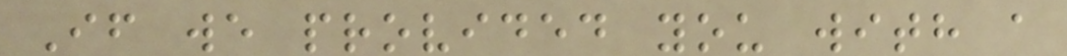If we provided you with a
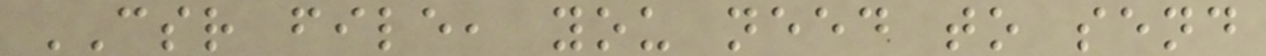CSR file, you need to send
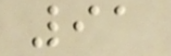91
